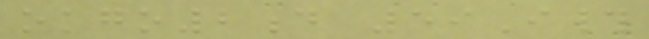okgo2d 59I#
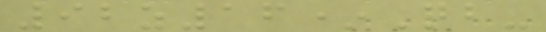92z16*Qb-
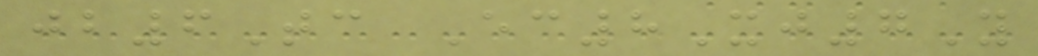jb6Tc Ec8Xj7Y
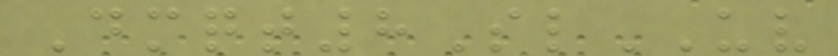Dmqt8SlUV
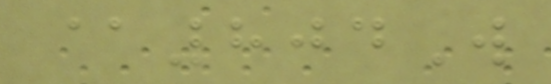@804W
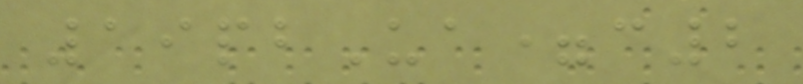19pbUa=c2
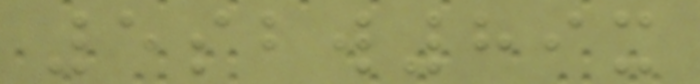5sbw89x
